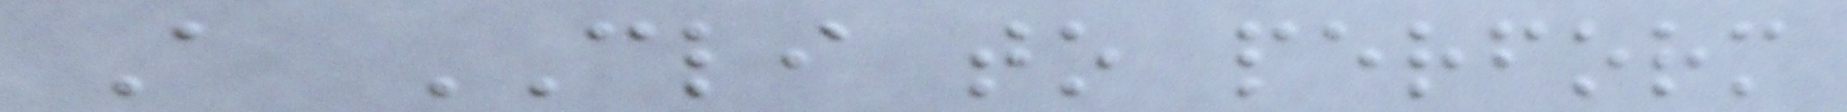A CLI to perform
